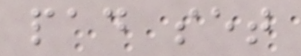pad set
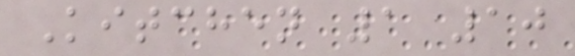Kitchen 1 10
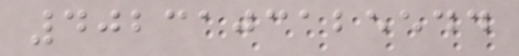4023103125544
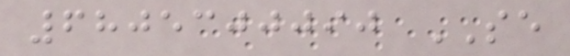6805300090 SE
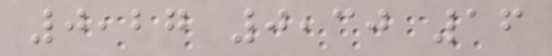0,27 0,30 16
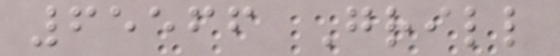65566 Grill
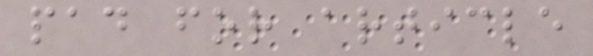pad for article
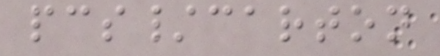pcs/carton
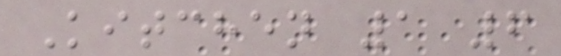Kitchen 1 6
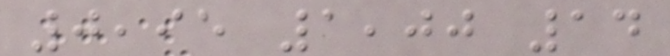0,95 1,00 14
